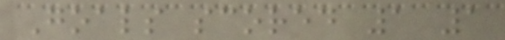Goals scored 1 1
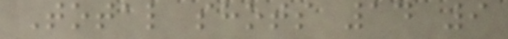Total shots 14 9
